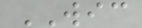WIC
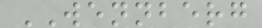WENNBERG
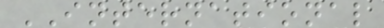INTERNATIONAL
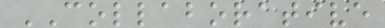COLLABORATIVE
